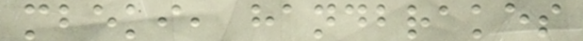mbeki, handbrakes
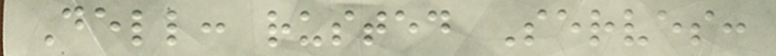Dell: rusted Serves:
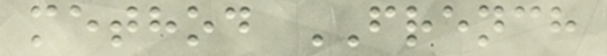method FRENCH
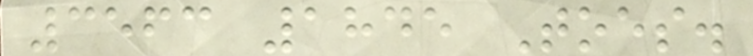3563 1845 Toes.
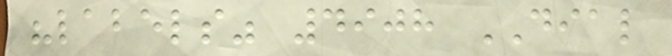"labels" 4908 DIAL
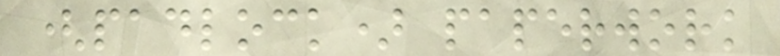(padlock) paperwork
